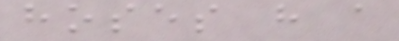hoses have a
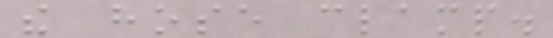the hose clamp.
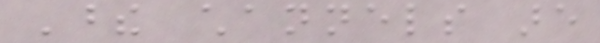These channels are
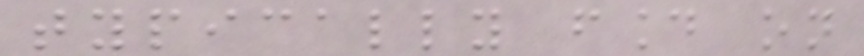typically found on
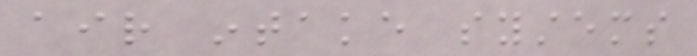air intake systems
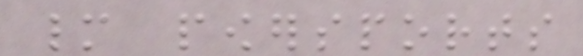many powersports
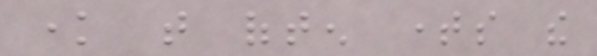know that often times the
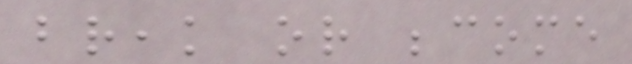break or become
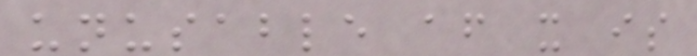unusable after it is
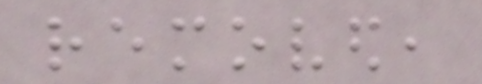removed,
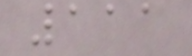111
